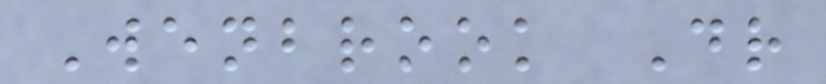Wenbrook Dr
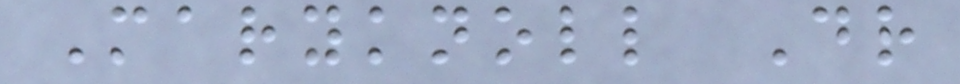Maryknoll Dr
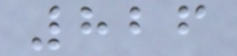826
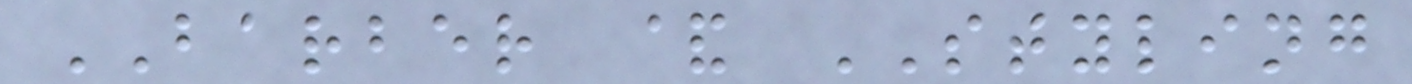BARBER & STYLING
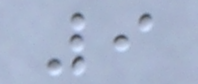9
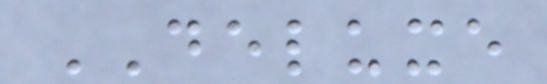DELUXE
